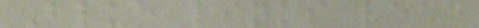Blue links lead
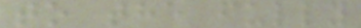to the fully
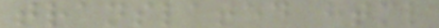translated html
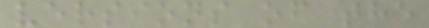versions of the
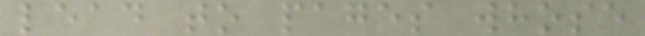lead to pages whose
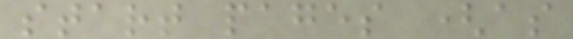start pages (as
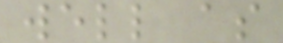well as
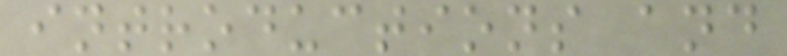introductions and
